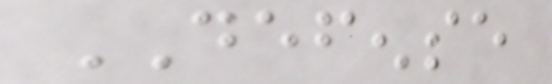DEFENSE
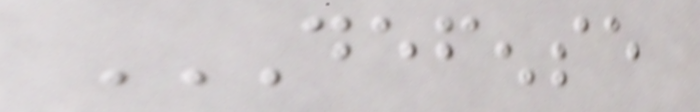DEFENSE
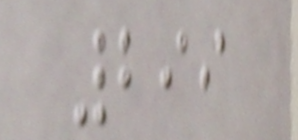299
